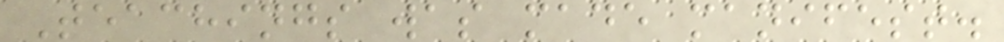Teachings was made manifest.
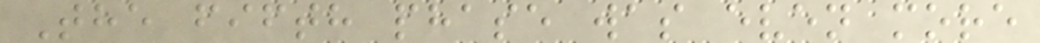The fifth phase was even more
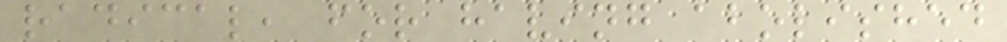radical, for having abolished
